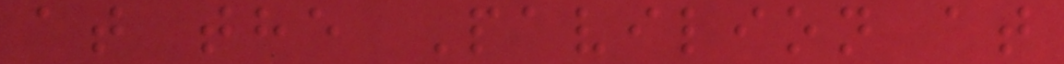at the Pavilion at
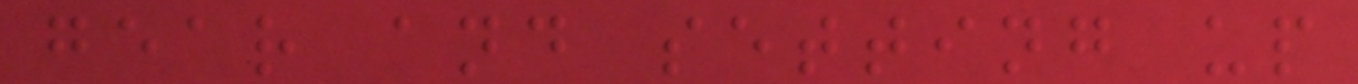gear and setting up
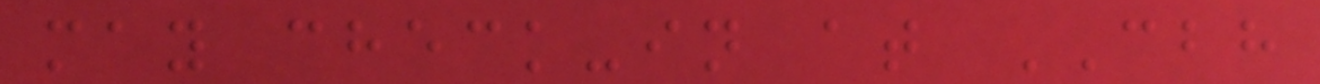may check-in at CBH
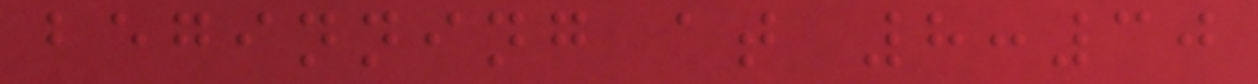beginning at 8:30
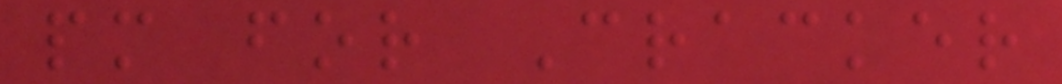pm for Cracker
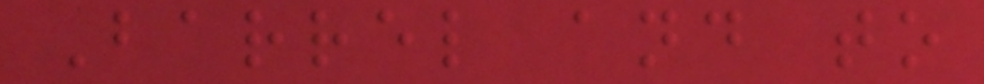Barrel and to
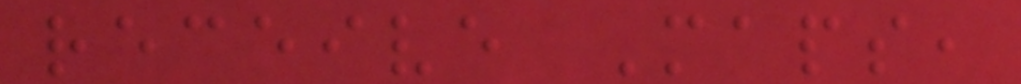receive Maps,
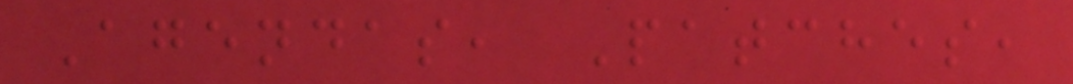Agendas, Patches,
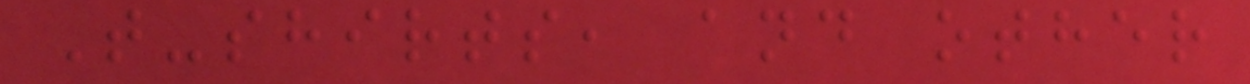T-shirts, and other
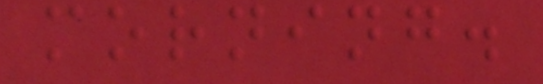morning.
